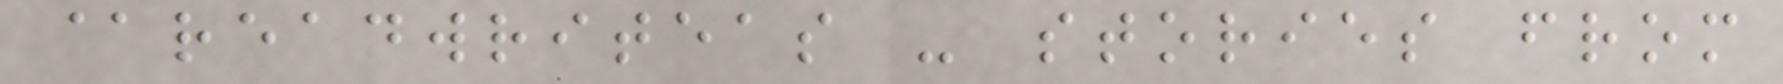@readwriteas - stories from
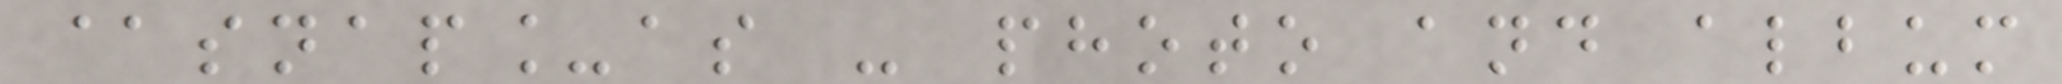@snap_as - photo and album
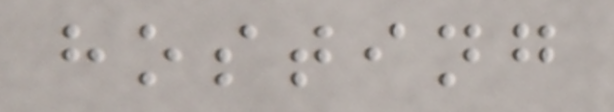hosting
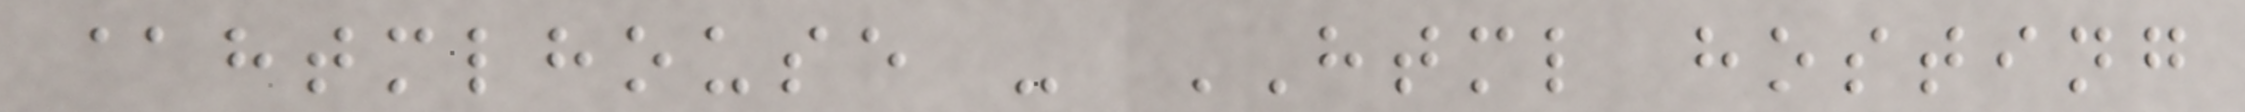@htmlhouse - HTML hosting
